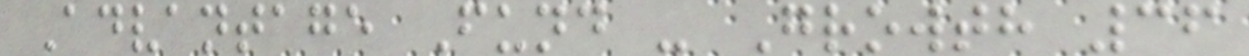Advantage Fund - Growth 36
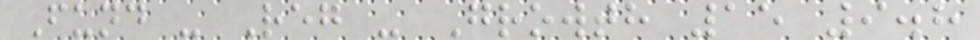Fund - Reg - Growth 15 9.8
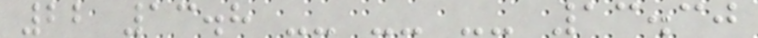22 13.8 -- -- -- 13.30
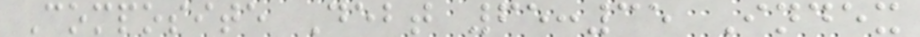Composite Debt 65:35 Index
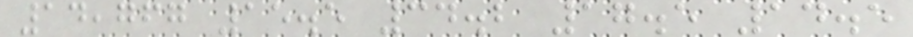14,767 15.5 34.2 17.5 14.5
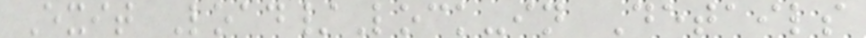Exit Load/Lock-in Details
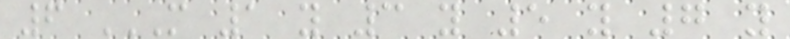6 M 1 Y 3 Y 5 Y 7 Y
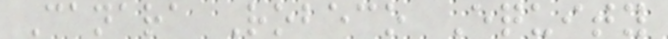Canara Robeco Equity
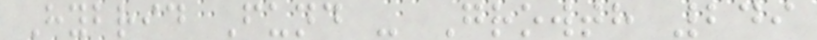Hybrid Fund - Growth 249
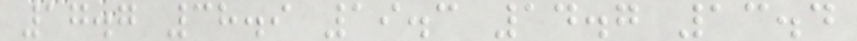17.7 38.9 19.3 14.7 13.4
